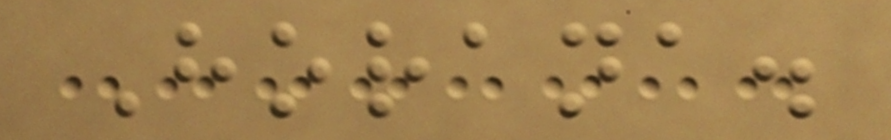Horana.
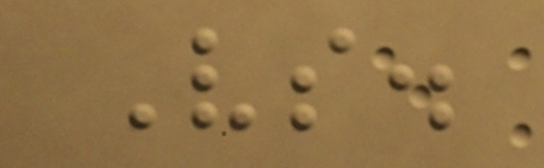Vs.
